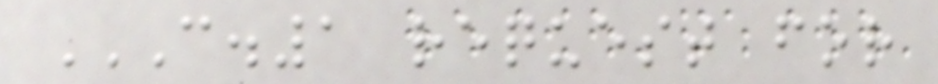C.1 REQUEST FOR
